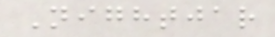Nightjar
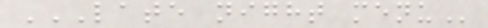LATE NIGHT MENU
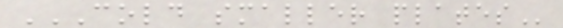COLD SMALLER PLATES
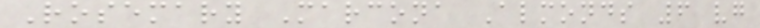Rosemary Marcona Almonds 6 vg
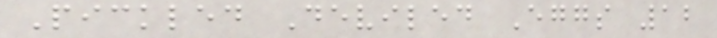Pickled Deviled Eggs 12
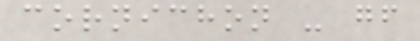cornichon - gf
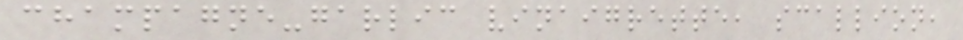champagne-garlic vinaigrette, scallion,
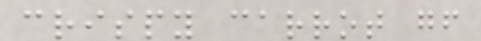crispy carrot gf
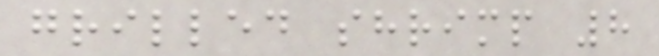grilled shrimp 8
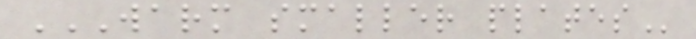WARM SMALLER PLATES
